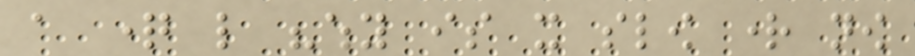a question like "why is it slow right now
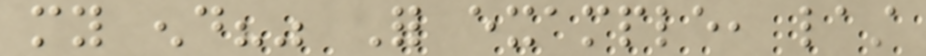my end?" For example, last
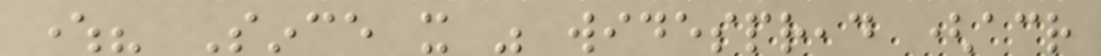where? Since it was widespread (across
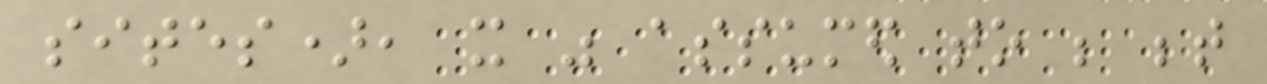sites), it was assumed to be between
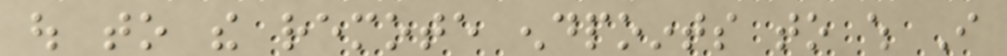out to the remote endpoints to which I
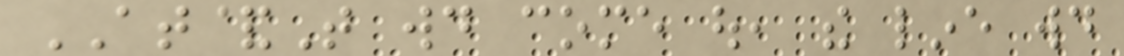AT&T would come out, the line would
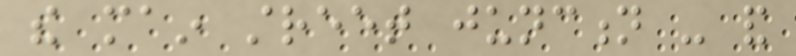the main street junction - and
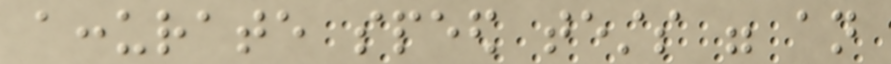accurate speed tests were an
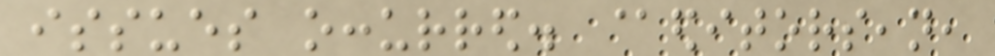issues occurred. @editorsean,
